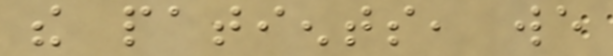the patients, we
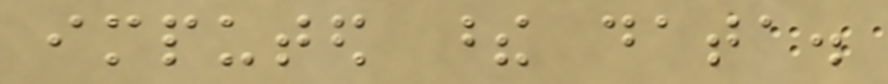imputed these data.
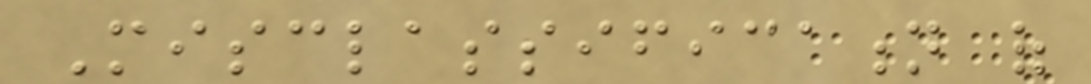Misclassification of
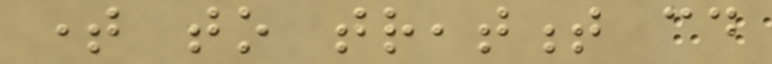time to treatment could
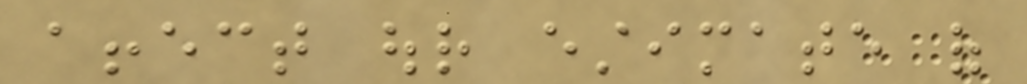affect our estimate of
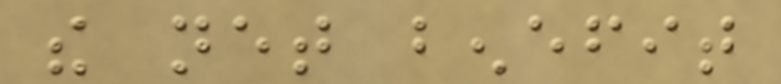the net benefit
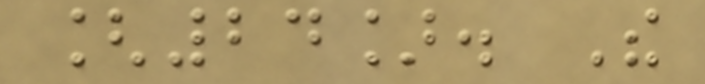[24]. The
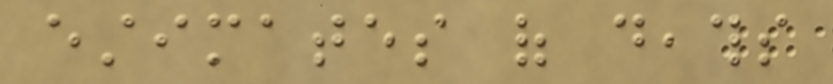estimates of deaths
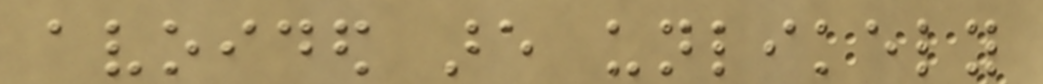avoided are unlikely
